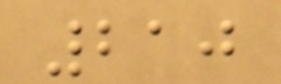210
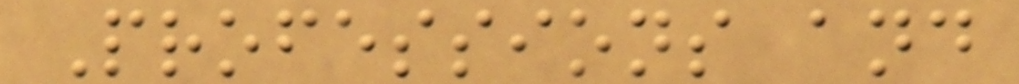Professions and
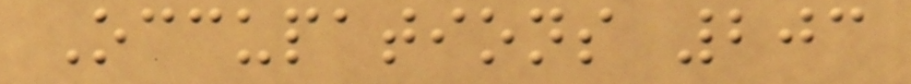Occupations 203
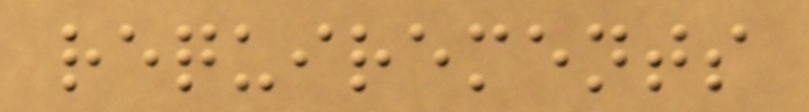requirements
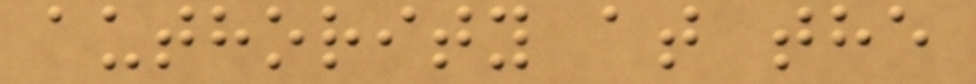authority at the
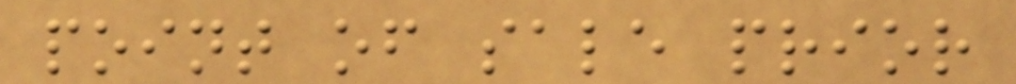point of sale prior
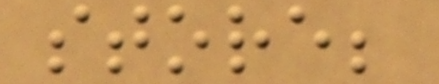store;
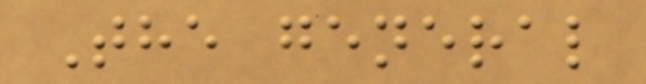The general
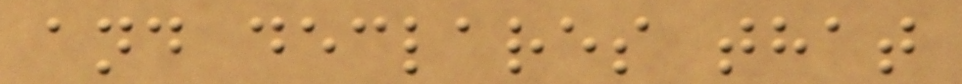and declares that
